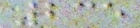235
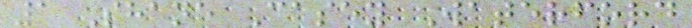1 Shane Casey Waterford
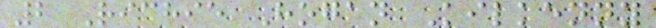2 Richie Hogan Kilkenny
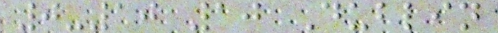0-10 10 Dublin
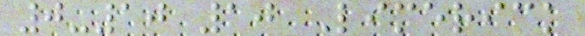0-10 10 Limerick
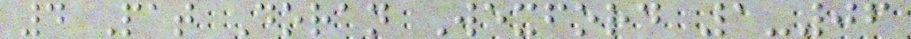4 Pat Doran Wexford 1-06
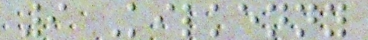9 Kilkenny
